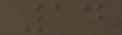14
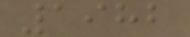1982
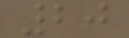20
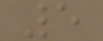5
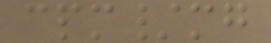cpm/mg
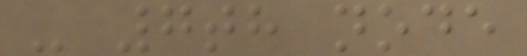- 7th node
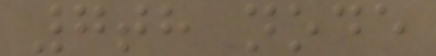7th node
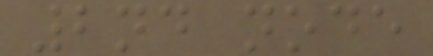2nd node
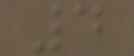4
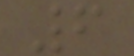6
